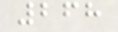268
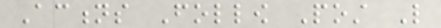Actions Follow Post Like
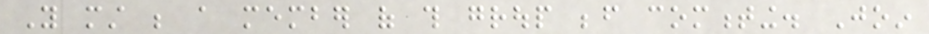You must be a member of this group before commenting. Join
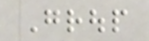Group
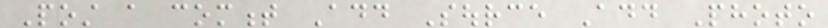Post a comment Add Source Add Photo
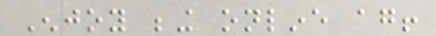Enjoy being online again!
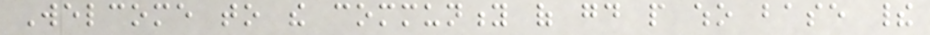Welcome to the community of good people who base their
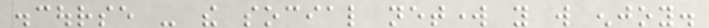discourse - the social network you will enjoy.
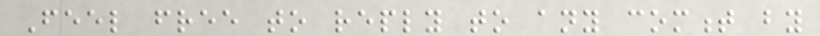Feel free to reply to any comment by
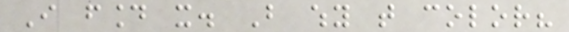I found it. But why that color?
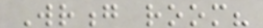Wrong room?
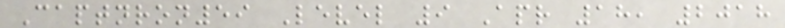Captnron59 Level 9 Apr 18, 2018
